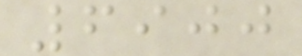6900
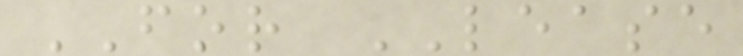FOR LEASE
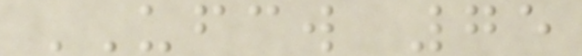UFCW 75
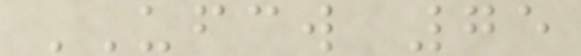UFCW 75
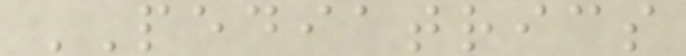PEDIATRICS
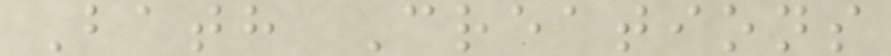Bath Creations
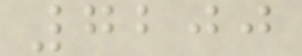7200
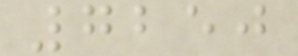7250
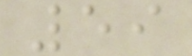59
